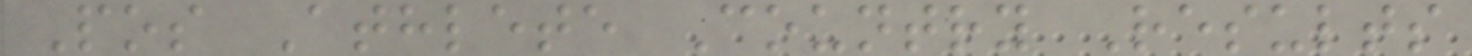Pos Athlete Country Results
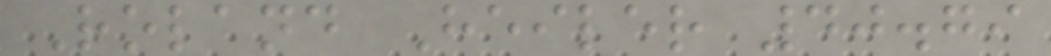Roland Heiler 40.79
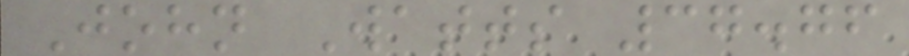John Watts 37.76
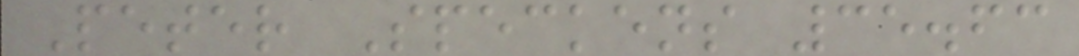Peter Speckens 35.63
